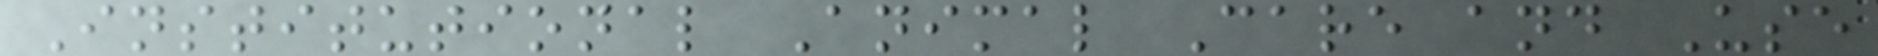Institutional Animal Care and Use
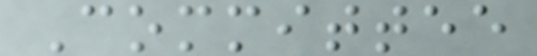Committee
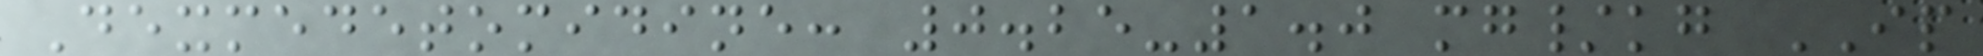Dexmedetomidine: 0.25-1.0 mg/kg IP
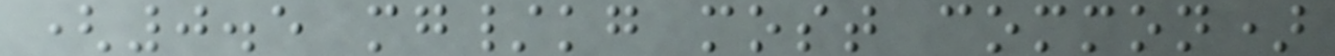(0.5 mg/kg most common)
